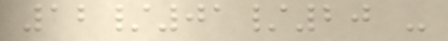12/01/20 -
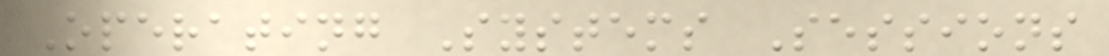Operating Systems Sessions
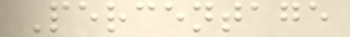Percentage
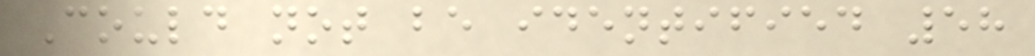Could not be identified 58
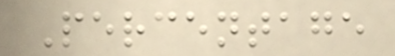Percentage
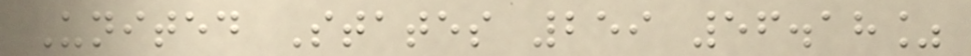United States 259 56.18%
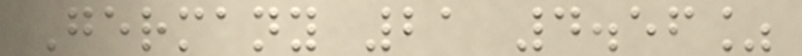Germany 21 4.56%
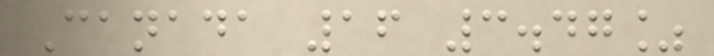Canada 16 3.47%
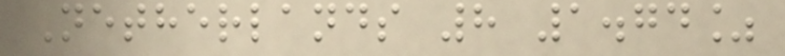Netherlands 8 1.74%
